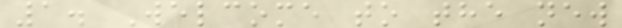1. Welcome to the new
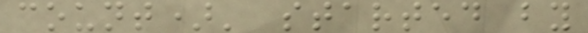count)' started by
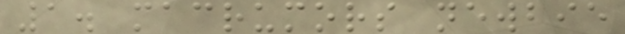1. macrumors newbie
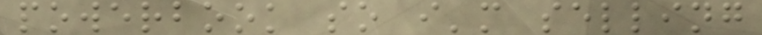powerbook so i'm selling
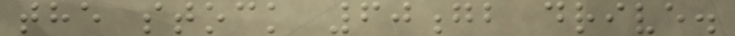the stock 60gb drive.
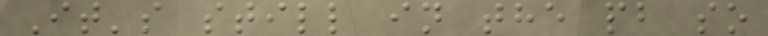It's still in the pb so
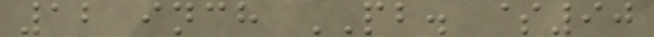12 inch PB. $90
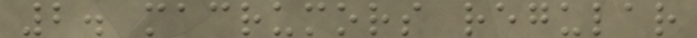2. macrumors regular
